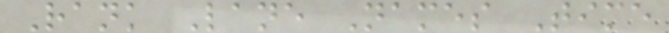Rank Lane Names Time
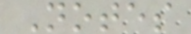Notes
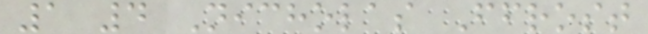1 4 Nicholas Ffrost
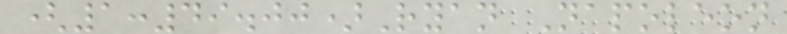(1:49.00)Ryan Napoleon
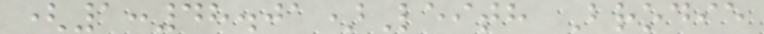(1:48.01)Leith Brodie
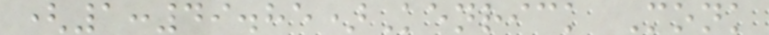(1:49.85)Kenrick Monk
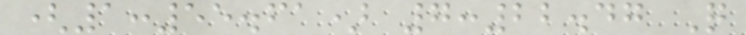(1:55.61) 7:22.47 Q
